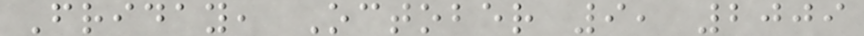Friday, October 9, 2009
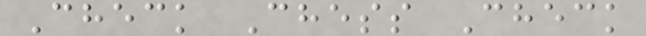Check Chess Check
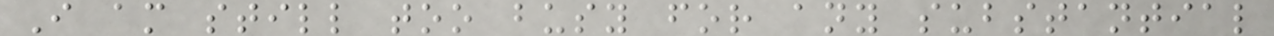I am still too busy for any substantial
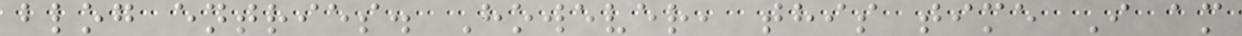blog entries. However, this time I am
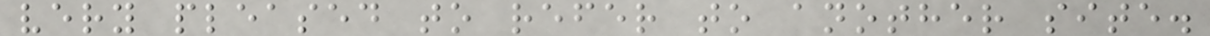very pleased to refer to another site.
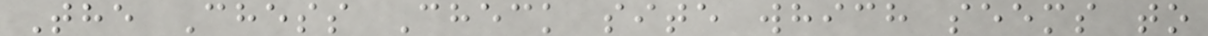The Chess Check site which seems to
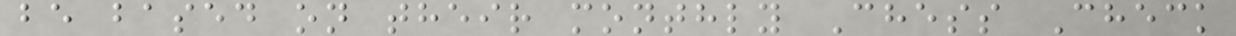be based on their monthly Chess Check
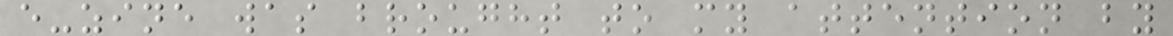e-zine was brought to my attention by
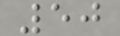50
